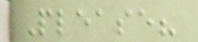Please?
